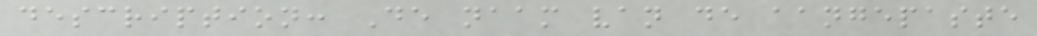description: De naam van de aangepaste
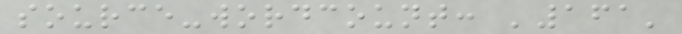source-wordcount: '161'
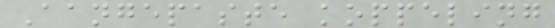Aangepaste koppeling
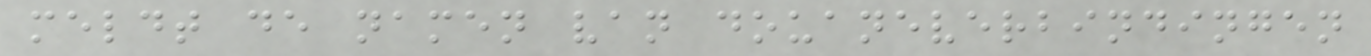meldt de namen van douaneverbindingen
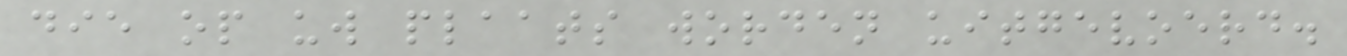die op uw plaats worden uitgevoerd.
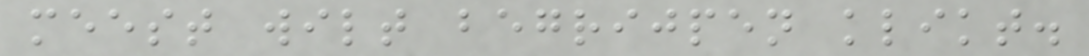meest wilt begrijpen klikt.
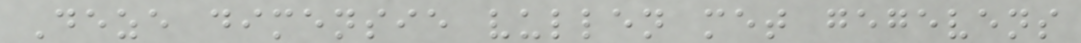Deze dimensie vullen met gegevens
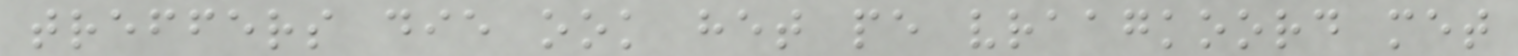treffers die ook het pe vraagkoord met
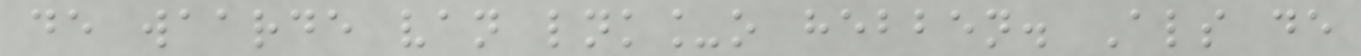de waarde van lnk_o hebben. Als de
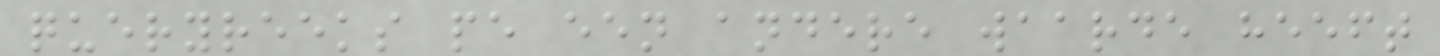queryreeks pe een andere waarde heeft
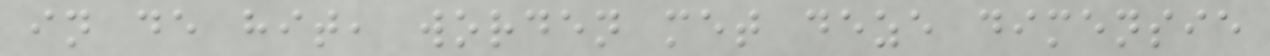in de hit, worden met deze dimensie
